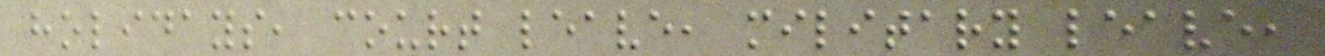holidays, court leave, military leave,
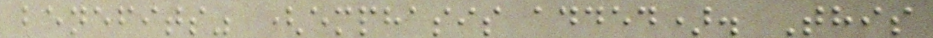benefits" (emphasis added). This
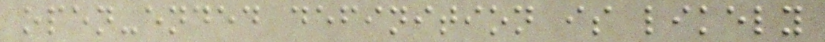open-ended definition is likely
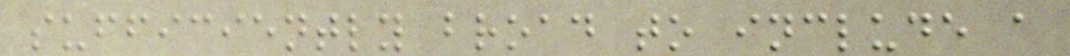sufficiently broad to include a
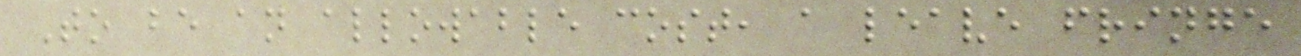To be an allowable cost, a leave fringe
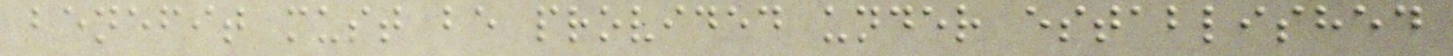benefit must be provided under established
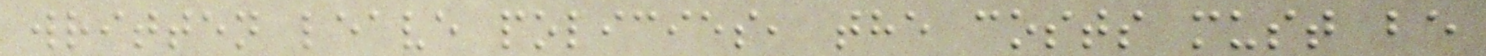written leave policies, the costs must be
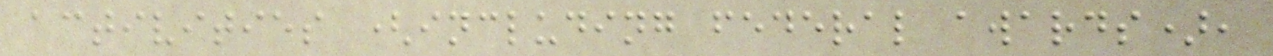activities (including federal awards),
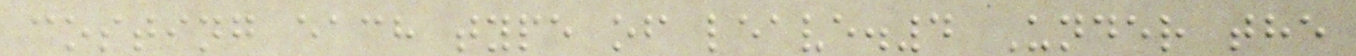costing each type of leave.4 Under the
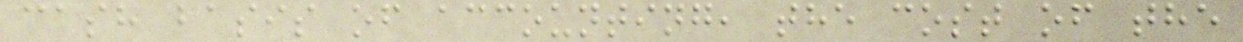cash basis of accounting, the cost of the
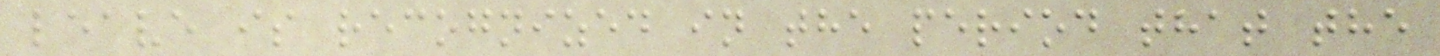leave is recognized in the period that the
